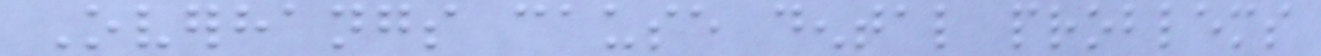Overhangs cause dental problems
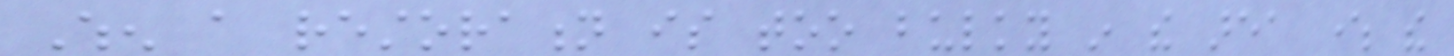When a restoration is too bulky in the area where the
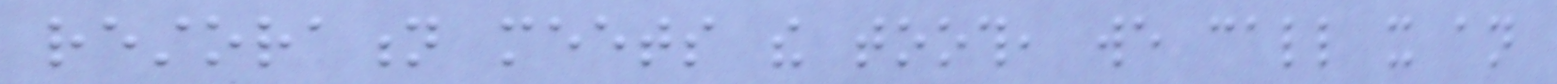restoration meets the tooth, we call it an
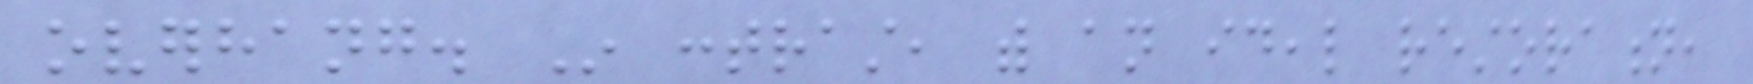overhang. In contrast, with an ideal restoration,
